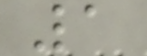1
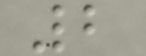2
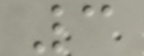3
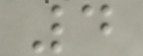4
